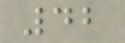42
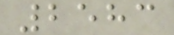2583
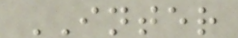INTER
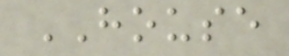HOUSE
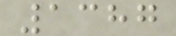1387
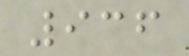936
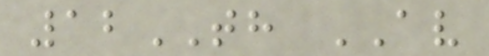12TH AV
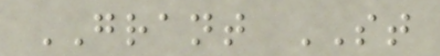GRANT ST
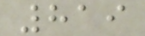819
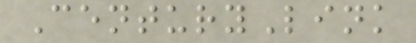CenturyLink
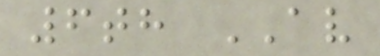6th AV
